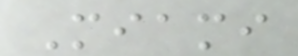Miami
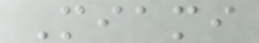Miami
